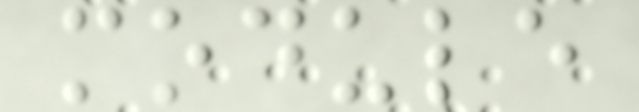module
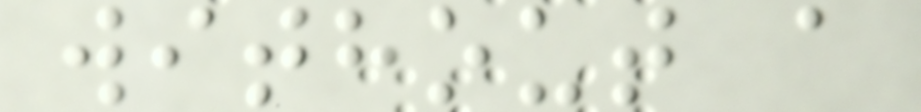without a
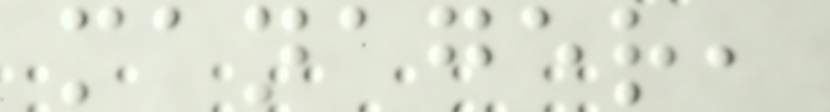manager,
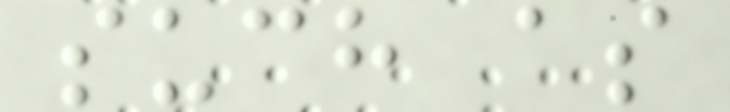such as
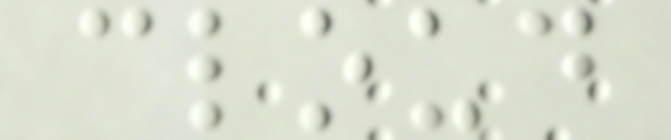cloud
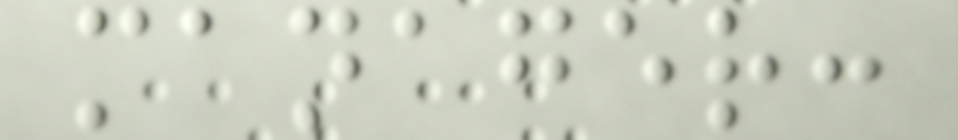manager:
